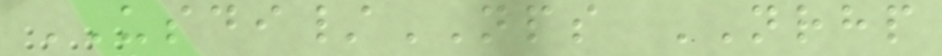USDI/NPS NRHP
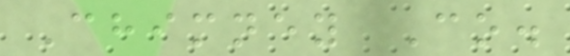Chimney Co.
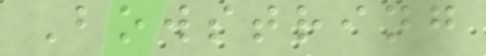Bowstring
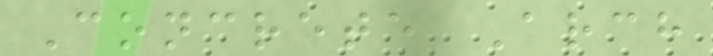Concrete Arch
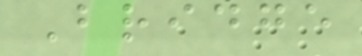Bridge
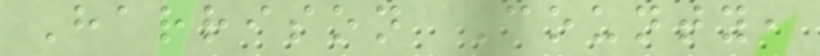Harrison County,
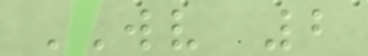WV 2
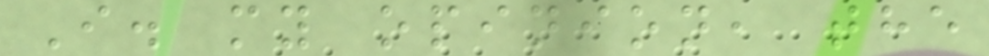I. my opinion, the
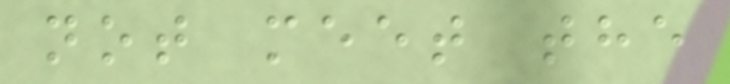not meet the
